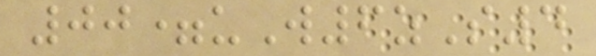00=uW6zS4
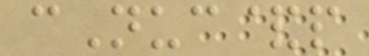cNuc&p
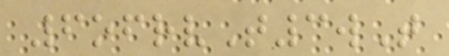6ofrvT3wT
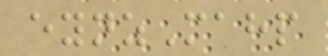eynzMahp
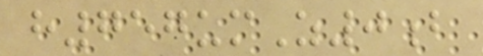h757umZ0b
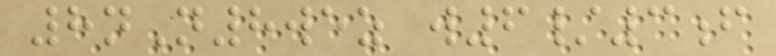8nN8wez w6/3f
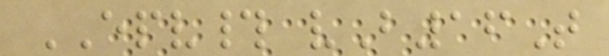EPV# vB16T
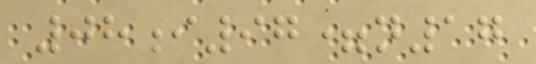08i97=n17
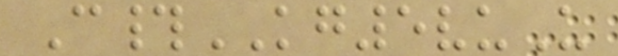C#KG5vuU
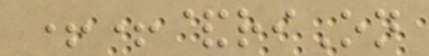++&riOn
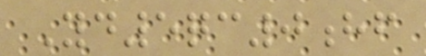Yd5qc0hf
